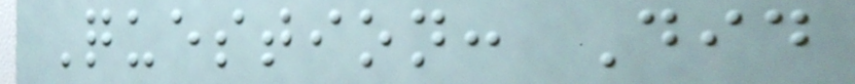Question: Did
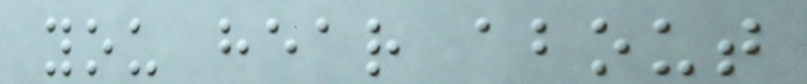you hear about
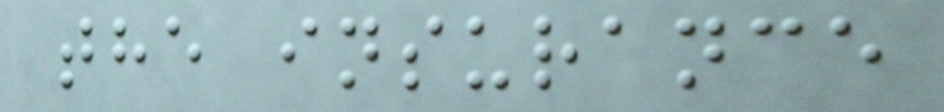the insurance
